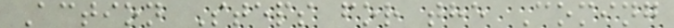Action Steps for the Coming
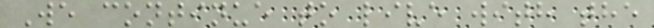We continue to live with the
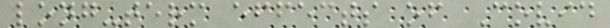long-term effects of Covid
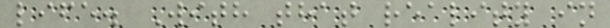life. With that reality in
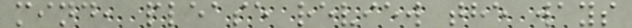mind, please review the ways
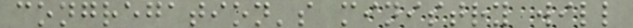congregation's ministry will
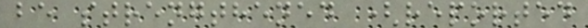be strengthened (reported
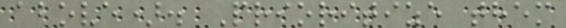above). Prioritize them
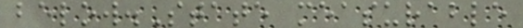below.State measurable
